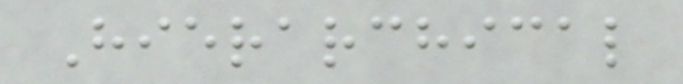Hierarchical
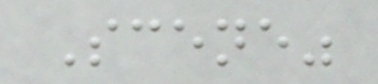Scene"
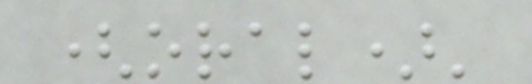(oral)'
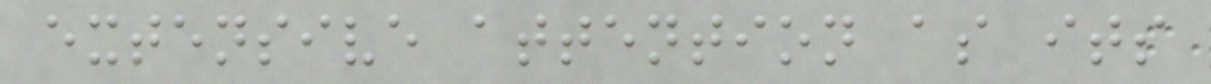extensive attention as its
